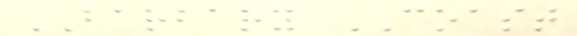BARBARY COAST
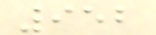952
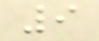9
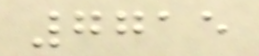7715
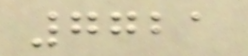7721
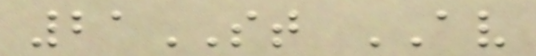21ST AV
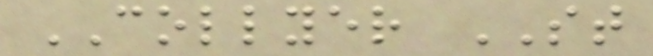COLLYER ST
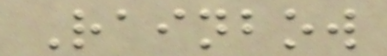Rainbow
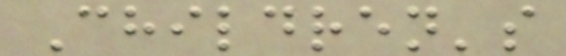Children's
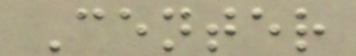Center
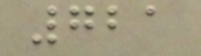721
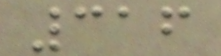316
